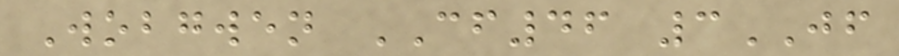Wobgwen CF46 3JF
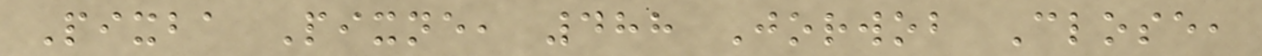Pixba Pixne, 488 Jorwob Close,
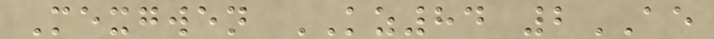Mexgwen KZ84 2AE
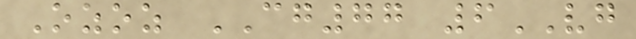Ozoz CG77 6VG
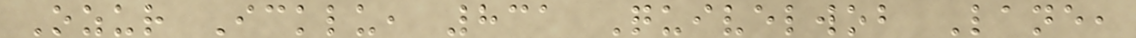Ozur Icklu, 831 Quivelwob Lane,
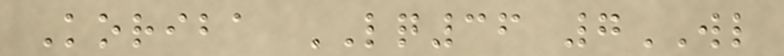Koriba LQ36 7WL
